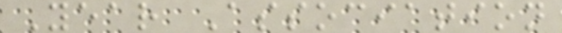Year Association
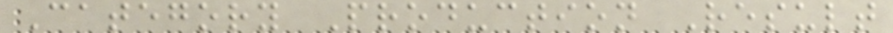Category Production Result
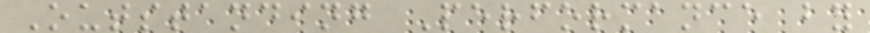Outstanding Performance by
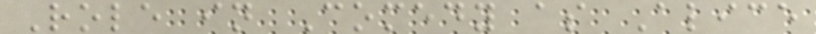Role in Comedy as Alice
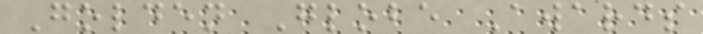Golden Globe Awards
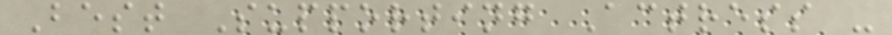Best Supporting Actress -
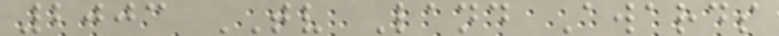2003 TV Land Awards
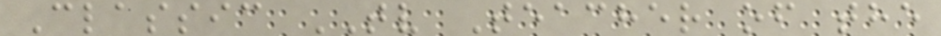Classic TV Teacher of the
